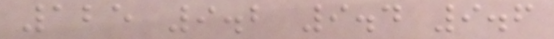125 9.2 9.4 9.6
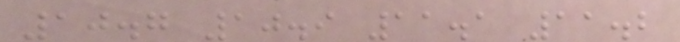10.7 10.9 11.1 11.2
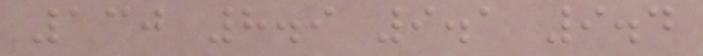130 8.9 9.1 9.4
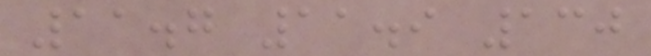11.7 11.9 130
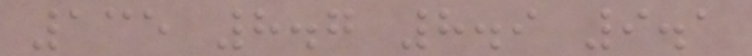135 8.7 8.9 9.1
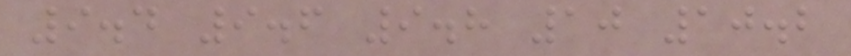9.4 9.6 9.8 10 10.2
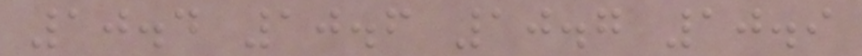10.4 10.6 10.7 10.9
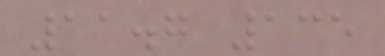11.7 135
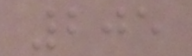205
